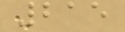215
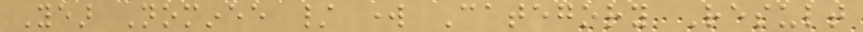Year Nominee / work Category Result
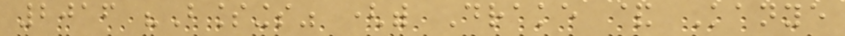2016 "Blessings" (with Drake & Kanye
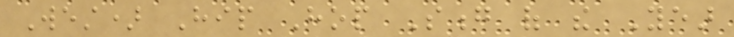West) Hip Hop Song of the Year
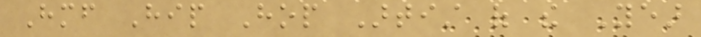Himself Hip Hop Artist of the Year
